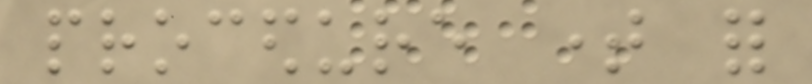procedure time for
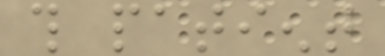this patient
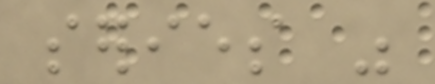series was
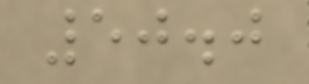50.0
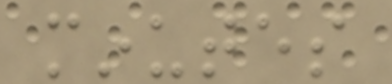minutes
